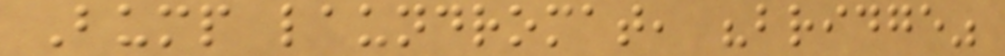Bump laundromat, "bridge"
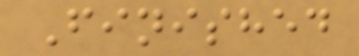Finished
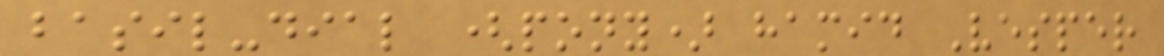basil-dial (pony) hamid Vesper
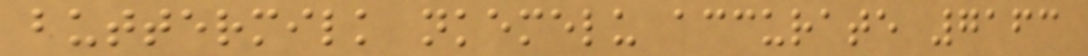buttermilk nkemelu accurate 7163
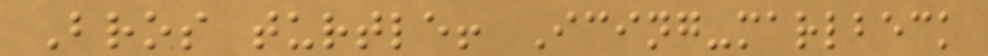Bros turtle! Icing-marlbeck
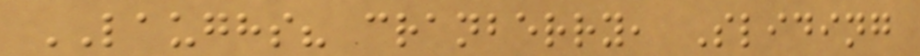LAUGHS? cranberry, Sliding
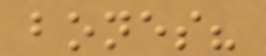bones?
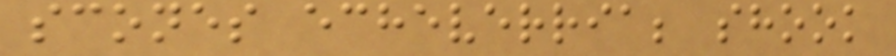scones echeverria; shook
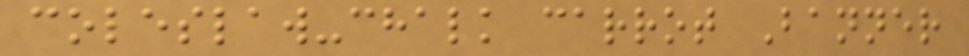coleslaw-chalk carrot Banner
